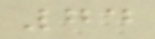74
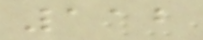112
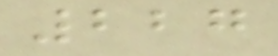227
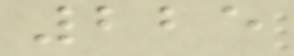225
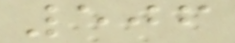506
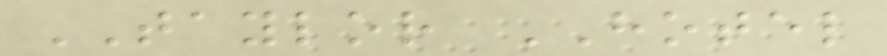TAYLOR HOTEL
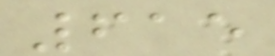615
